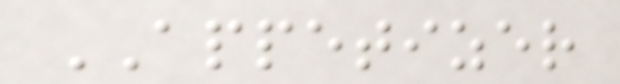APPETIZER
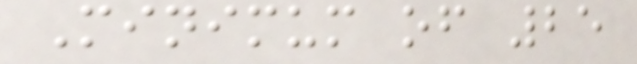Minimum of 25
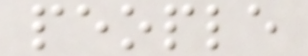people
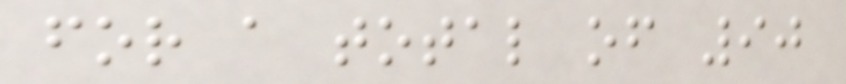for a total of 90
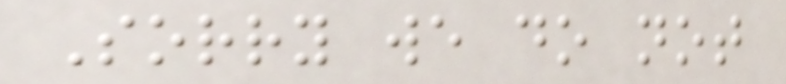Sorry we do not
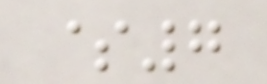$7
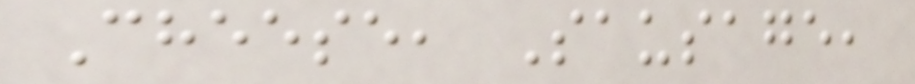Cheese, Sausage,
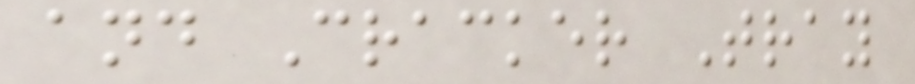and Cracker Tray
